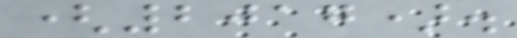(2017).
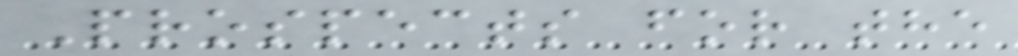Prospects for the
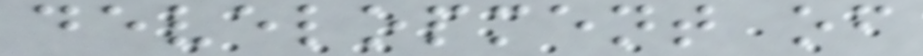development of
